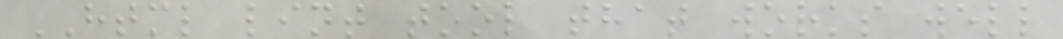HTML lint tool that works well
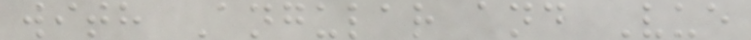with Angular and Vue
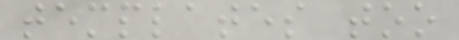templates too
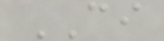CI
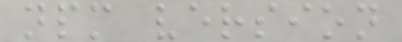npm version
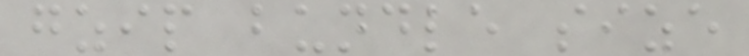gzip bundle size
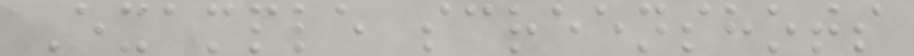Example screenshots
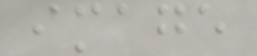image
